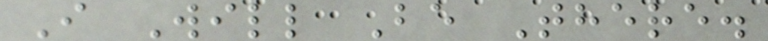I Will Be There.
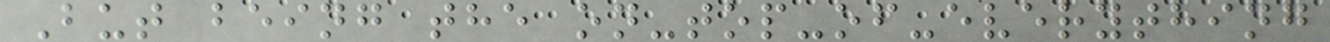But being the on-top-of-everything
